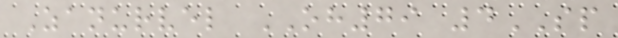Zanurvel OH79 4SP
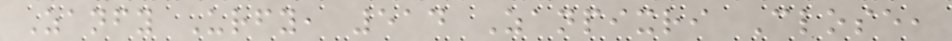Zanfy Urfy, 514 Zanpixri Close,
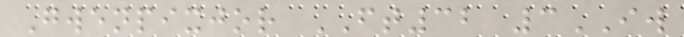Gwenpixjor FT32 3IW
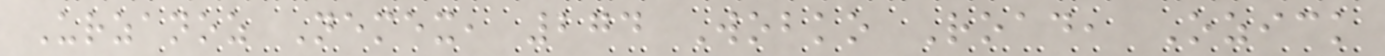Urzanoz Nemex, 274 Wobko Road, Ozick
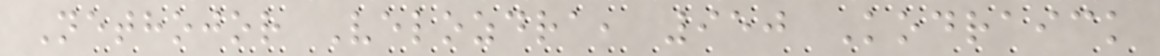Nethojor Velozdra, 950 Kodraick
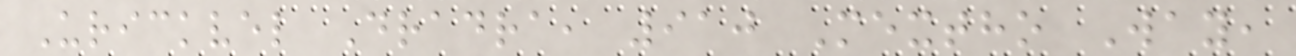Urickvel Dradra, 910 Mextho Way,
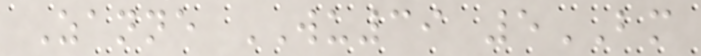Zanne WU39 5BM
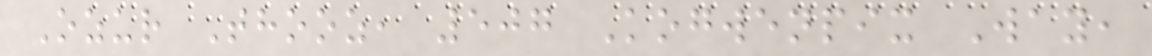Ozur Thooz, 507 Kogwenpix Way,
